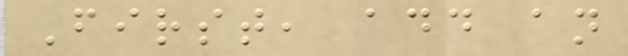First, add an
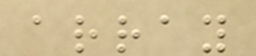array
